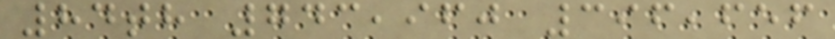84th 743,960 396,656
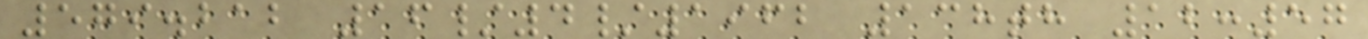579.212 16/4/1962 138th 12:57
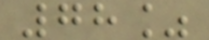78%
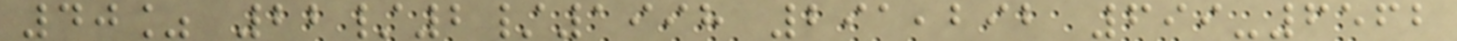40% 22/2/1998 291,292 699-6562
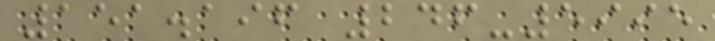151.196 246-5995
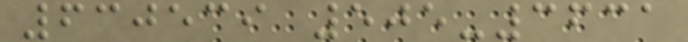630539 505-3631
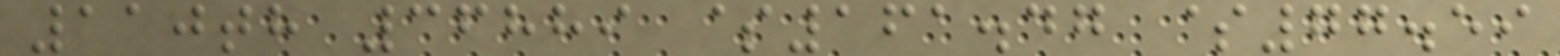110th 36889 $161.47 $77.59
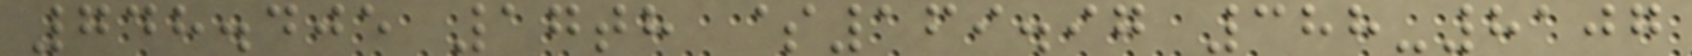748.405 17th $169.97 388-8107
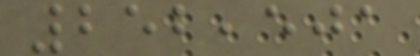252,501
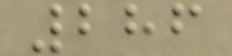286
